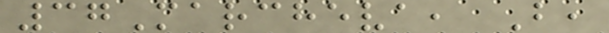37Marcheva, B,
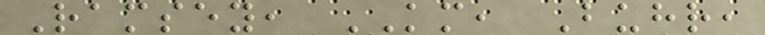Ramsey, KM, Buhr,
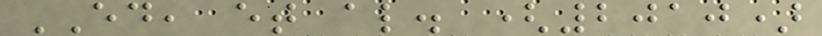ED, et al. (2010)
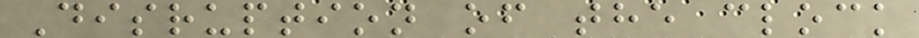Disruption of the clock
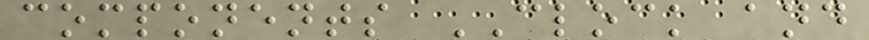components CLOCK and
